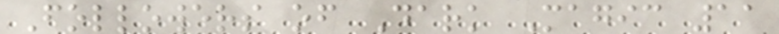Followers of Dark Magic 11
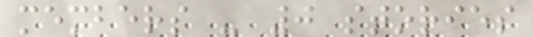members - 0 stories
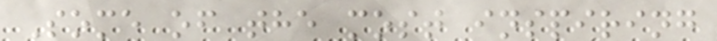Some of the most inspiring
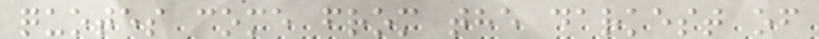quotes come from the darkest of
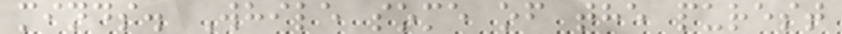minds. While some of the purest
